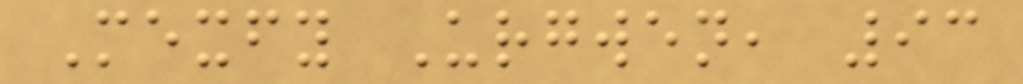Mexfy Urgwen, 93
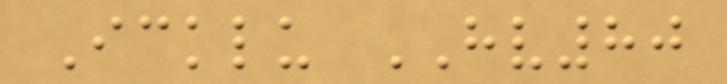Icklu HV80
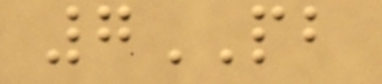7PB
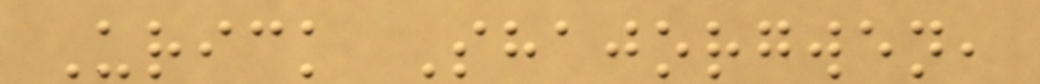Urick Shajorgwen,
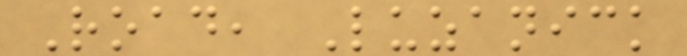Road, Luzanick
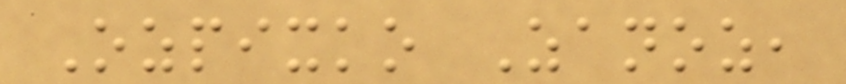Ozpixko Zanoz,
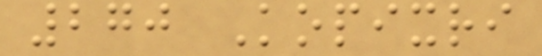270 Kopixri
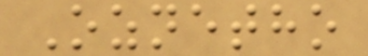Oznetho
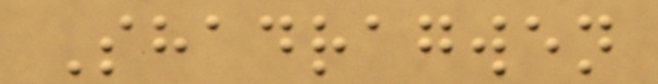Shadragwen
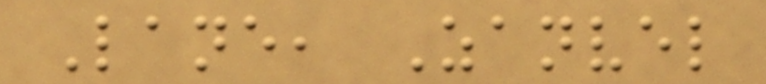Lane, Zanvel
